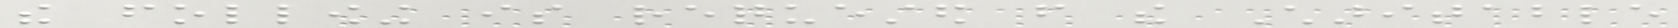the following is requested from the Charitable
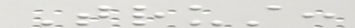Trust:
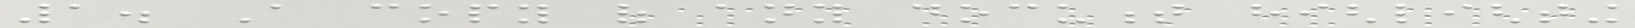1. A copy of any document highlighting
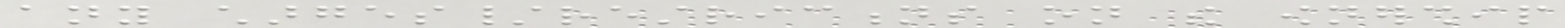any charges/restrictions on the ownership
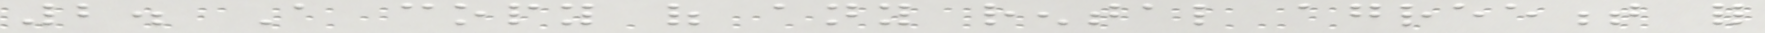2. A copy of any rental agreement for
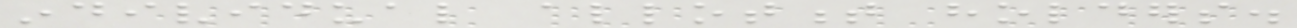individual allotment holders.
